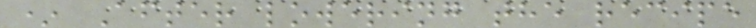* After lowering the recipe
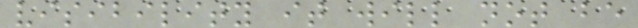visibility it will not be
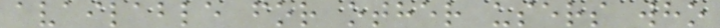available for other users who
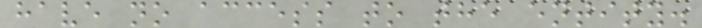have no access to the entity.
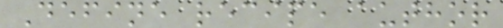Define recipe author
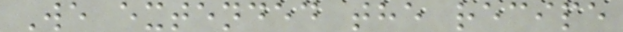We extended the recipe
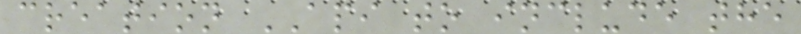creation API to include the
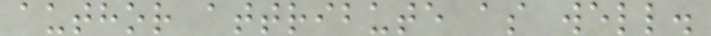author attribute as well.
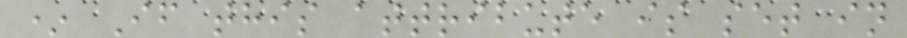* If this attribute is set in
